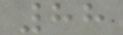88
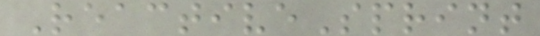ReactiveSprint
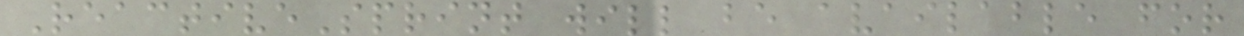ReactiveSprint will be available for
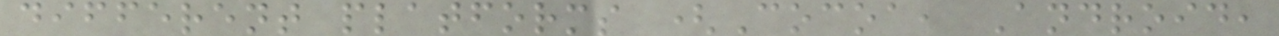different platforms (Cocoa, Android,
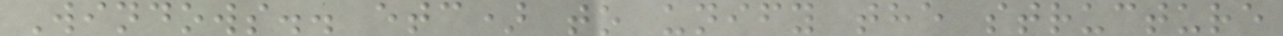Windows.. etc) to unify the structure
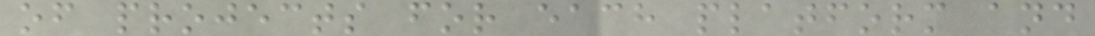of projects for each platform and
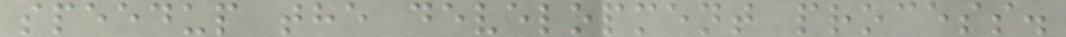speedup the development process.
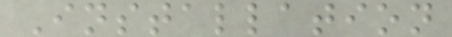Installation
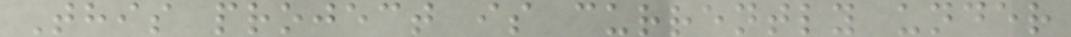This project is currently under
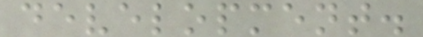development.
